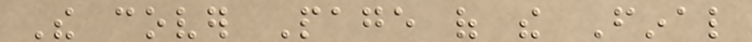The cover Page of the Final
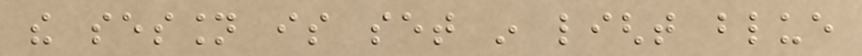the session is set in light blue
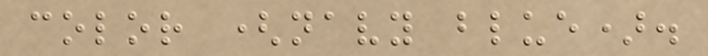color (navy blue).
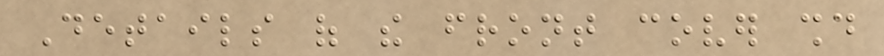Details of the front cover should
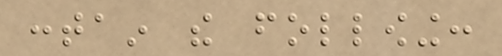contain the following:
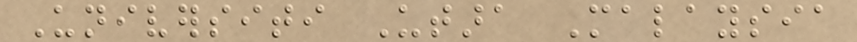Universiti Utara Malaysia
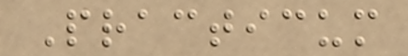Practicum
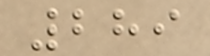289
